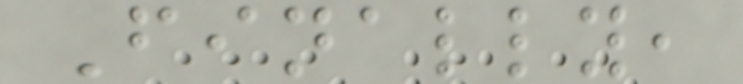Finally,
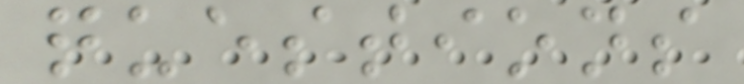questions
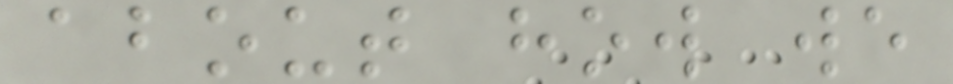about how we
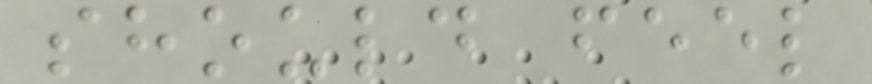should feel
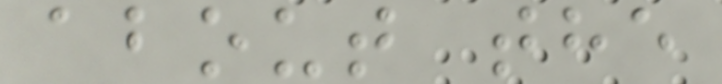about the
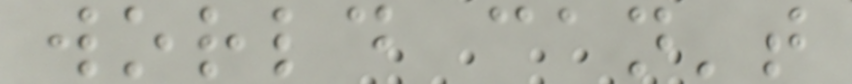world can't
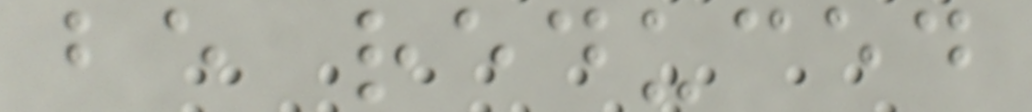be reduced
